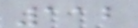112
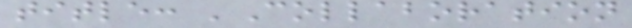title: 'Collaboration
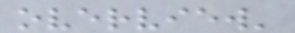overview'
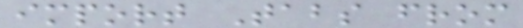import Tabs from
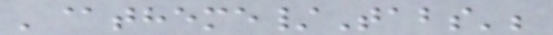'@theme/Tabs';
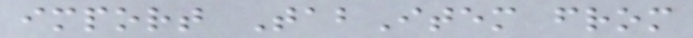import TabItem from
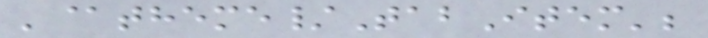'@theme/TabItem';
